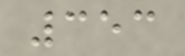353
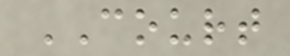COURT
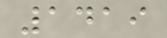1419
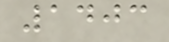1403
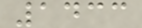1433
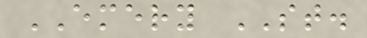EMERY ST.
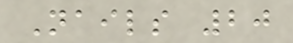Nails 20
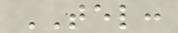TEL:
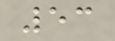53
